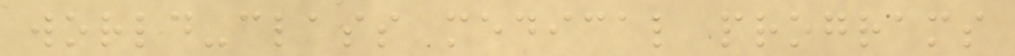world-class medical programs
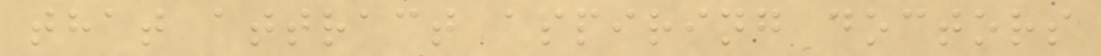that attract aspiring doctors
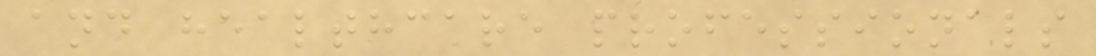and healthcare professionals
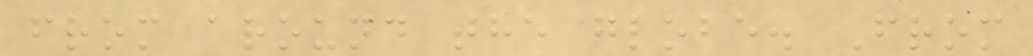from around the globe. From
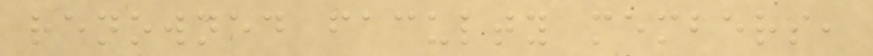renowned faculty members,
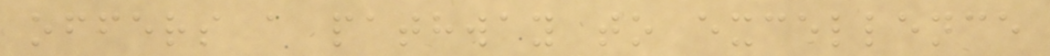offers a pathway to excellence
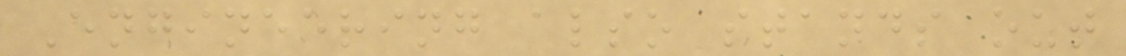Engineering also stands out
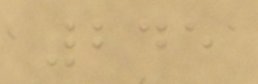245
